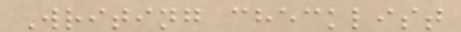Writing checklist
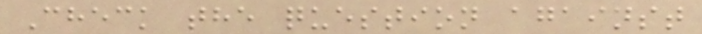Check the question against
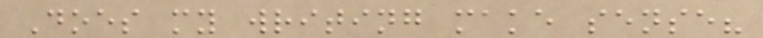Does my writing make sense?
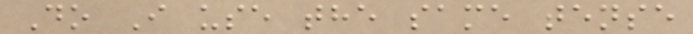Do I use the same tense
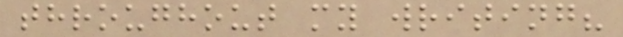throughout my writing?
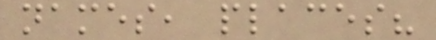names, places?
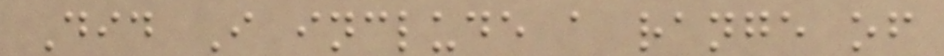Did I include a range of
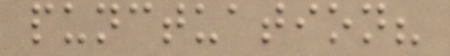punctuation?
